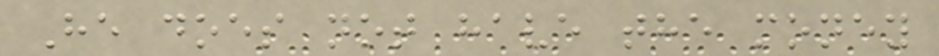He does not have the money
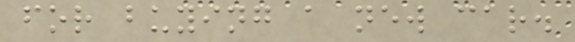for buying a new car.
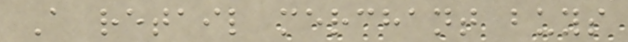A retail merchant buys
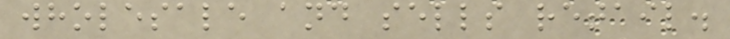wholesale and sells retail.
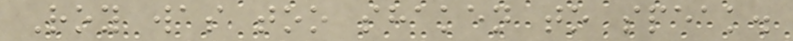Roy was too shaken to speak.
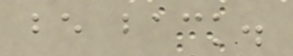be back.
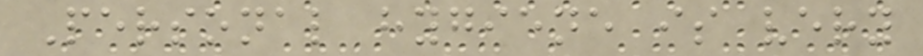Personal hygiene is very
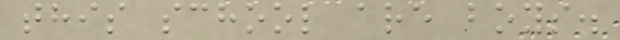this school are boys.
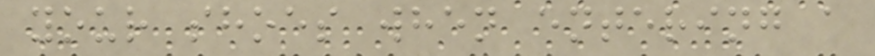your shoes when entering a
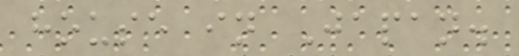house in Japan.
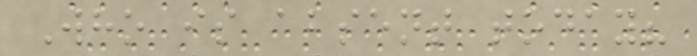Who is absent today?
